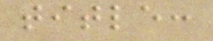title:
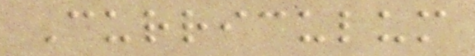Curriculum
